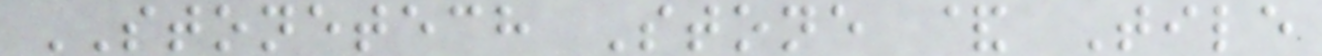STONETECH Stone & Tile
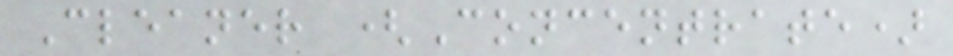Cleaner (Concentrate)
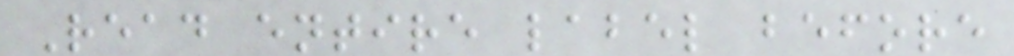Read entire label before
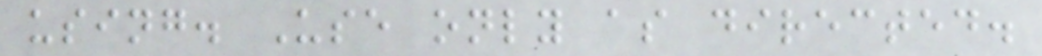using. Use only as directed.
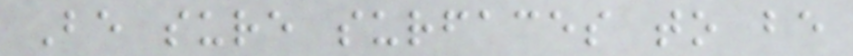Be sure surfaces to be
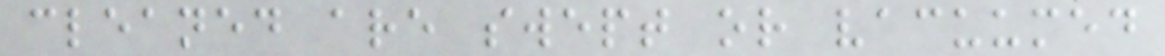cleaned are swept or vacuumed
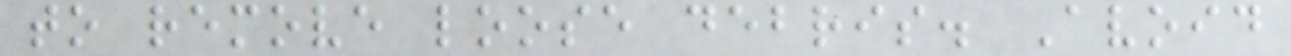to remove loose debris. Avoid
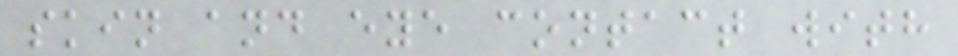skin and eye contact with
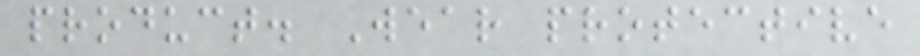product. Wear protective
